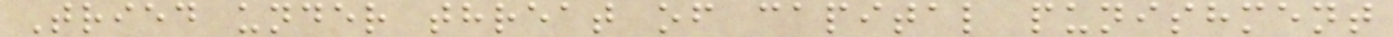Tried under threat of capital punishment
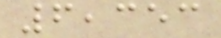6,353
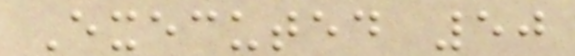Executed 50
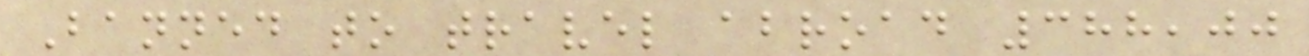Banned to travel abroad 388,00
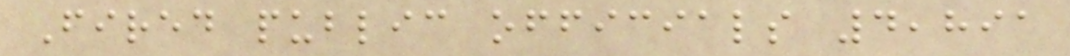Fired public officials 4,891
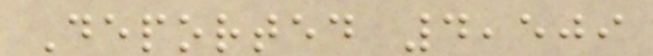Deported 4,509
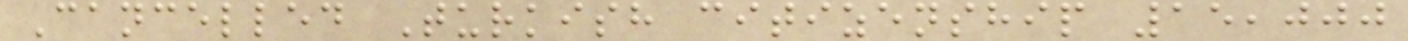Cancelled Turkish citizenship 15,000
